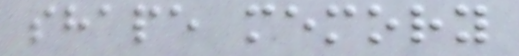shape memory
